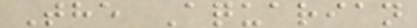The Aquarian
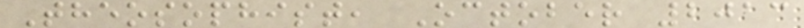Theosophist, October 2013
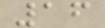16
